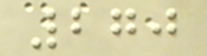270
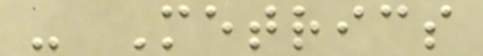- Metrics
